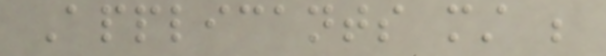Applicants must be
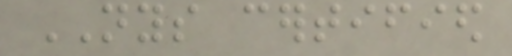NYS certified
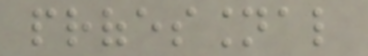professional
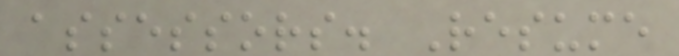assessors. Resume
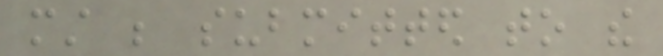must be submitted to the
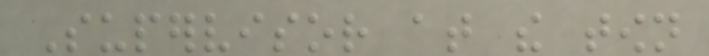Supervisor at the town
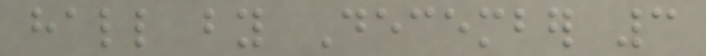hall by December 3
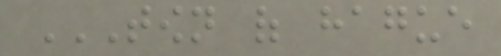TOWN OF HAGUE
